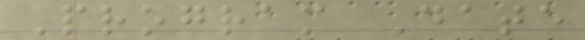Program Date
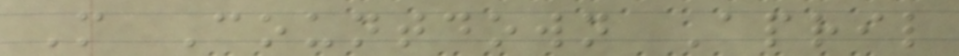M Countdown April
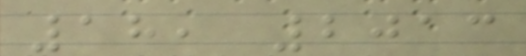18, 2013
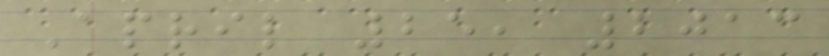April 25, 2013
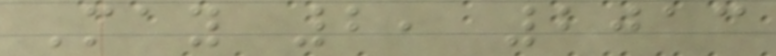May 2, 2013
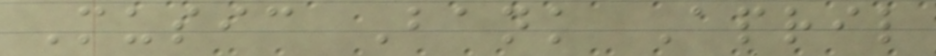Music Bank April
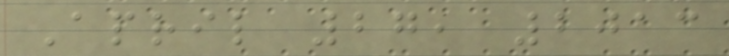April 27, 2013
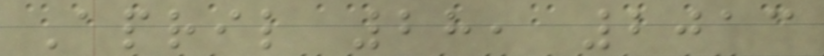April 28, 2013
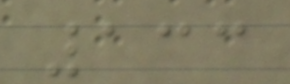133
